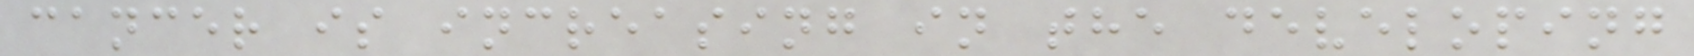cancer is increasing in the developing
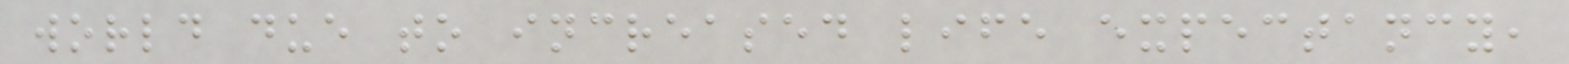world due to increased life expectancy,
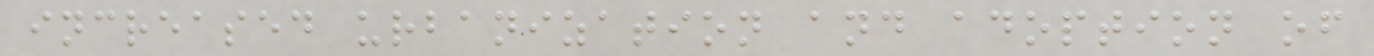increased urbanization and adoption of
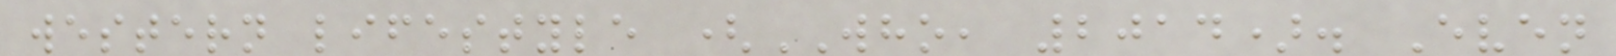western lifestyle (WHO, 2014). Even
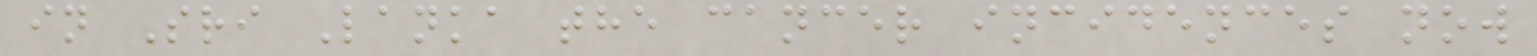in Sri Lanka the cancer incidences now
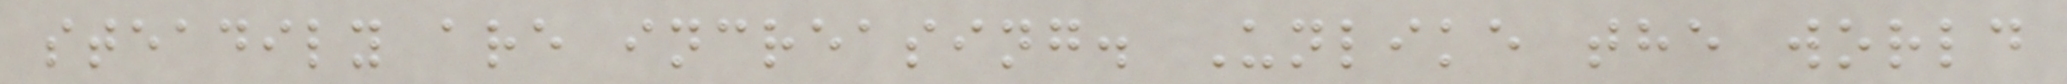steadily are increasing. Unlike the world
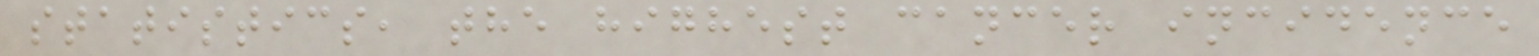statistics, the highest cancer incidence
